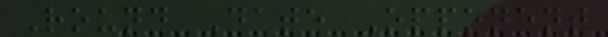Round Date Opponent
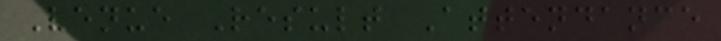Venue Result Attendance
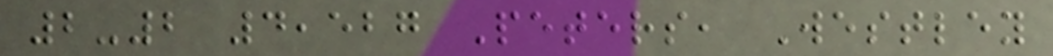2-2 4,527 Peters, Westley
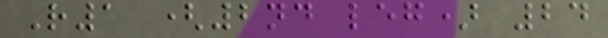R1 (2nd leg) 24
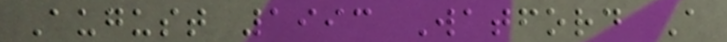August 1993 Watford A
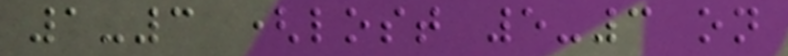1-3 (lost 5-3 on
